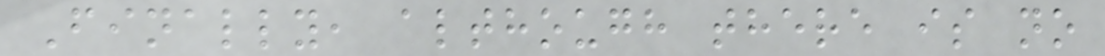Finally, although there is no
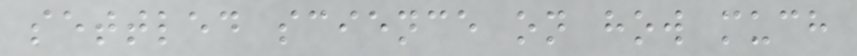settled science on how much
